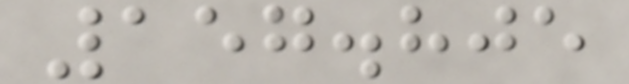157.805
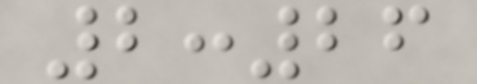2:26
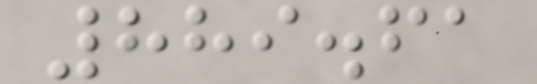889.61
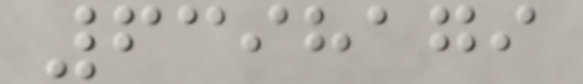6398179
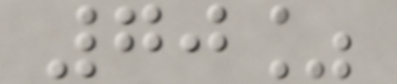70%
